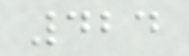424
